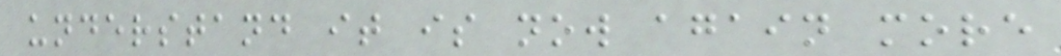understand it is now again more
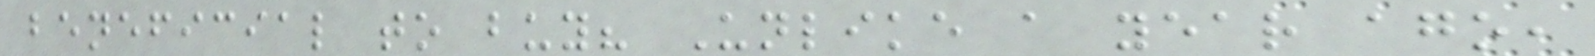beneficial to buy? Unlike a year ago,
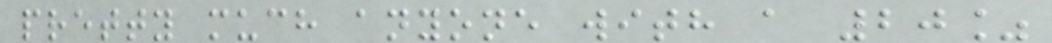pretty much anyone with a 20%
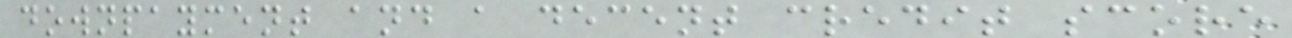downpayment and a decent credit score
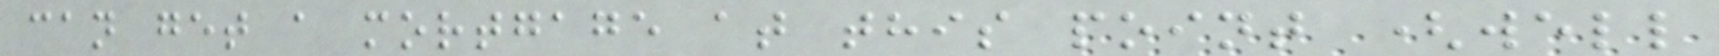can get a mortgage at this point (well
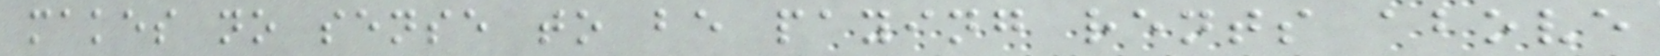makes no sense to be paying rents above
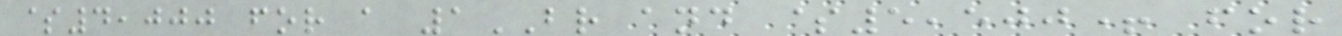$4,000 for a 1BR and $5,500+ for
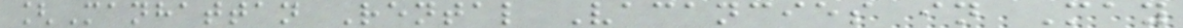[Manhattan Rental Vacancies in May
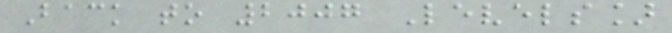Back to 2007 Levels]
